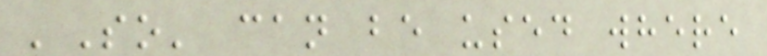'So' can be used where
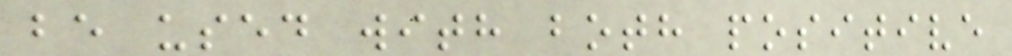be used with both positive
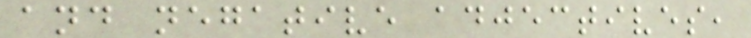and negative adjectives,
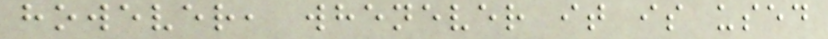however, whenever it is used
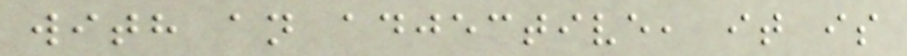with an adjective, it is
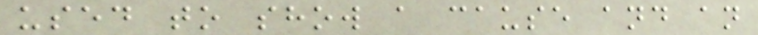used to show a cause and an
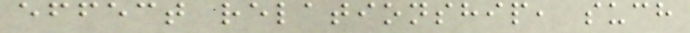effect relationship, such
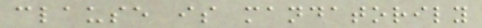clause is mandatorily
